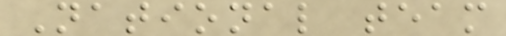National team
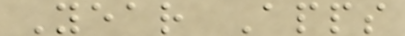Year Apps
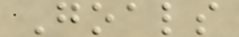Goals
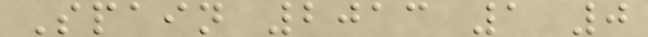Spain 2013 1 0
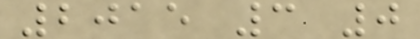2015 3 0
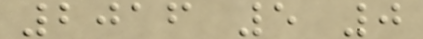2016 5 0
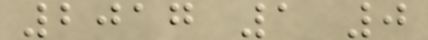2017 1 0
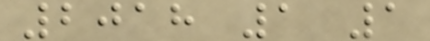2018 1 1
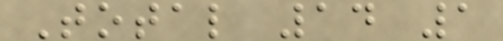Total 14 1
